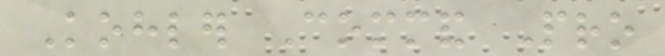Kohler Command Pro
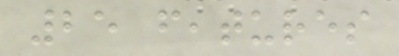25 features
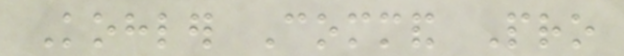Kohler Command Pro
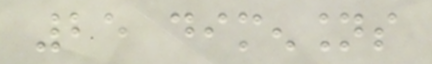25 dimensions
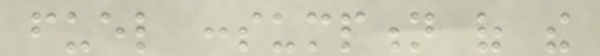fuel consumption of the
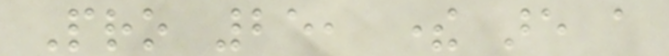Pro 25, there are a
